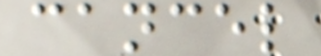cancel
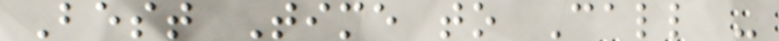Best Time to Call -
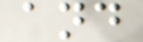and
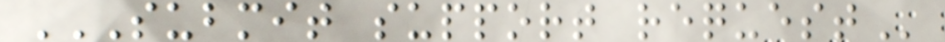SUBMIT SUPPORT REQUEST
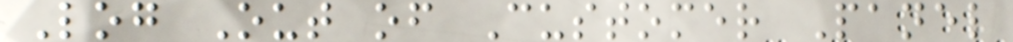Log Out of Customer Panel
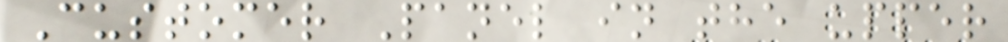Customer Panel in the upper
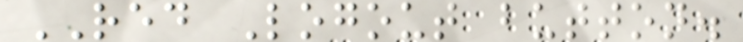RED Logout button.
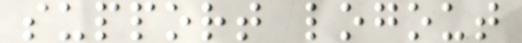support logout
